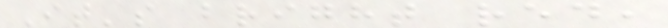It's bright red,
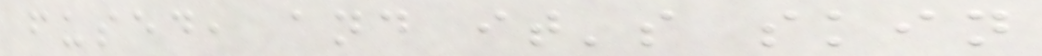fused, and it's skin
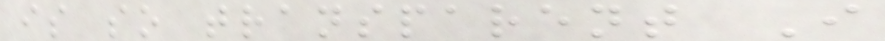is so transparent I
